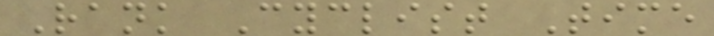Rank Cyclist Time
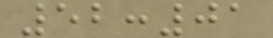52:01
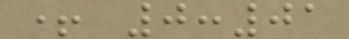+ 0:01
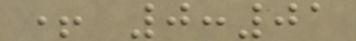+ 0:01
